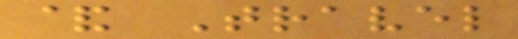& Travel
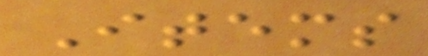Items
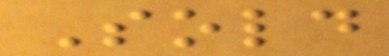Sold
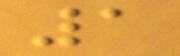1
